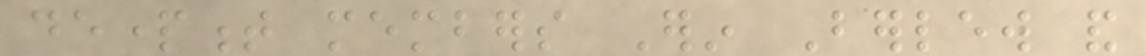department members Erin Berlew and
